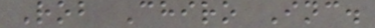Rob Chiro Inc.
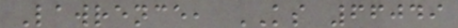Lawrence, KS 66049
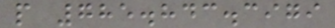p 785.843.3979
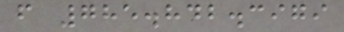f 785.842.3979
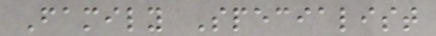Family Specialist
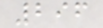296
